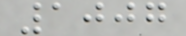1007
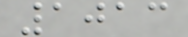1013
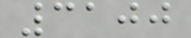3100
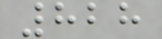828
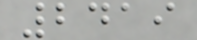2419
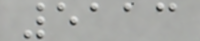5113
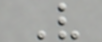V
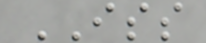ISS
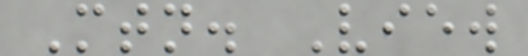Mtn. View
